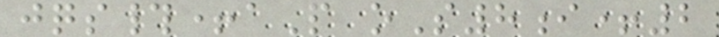jqs#+aP oS8i+2
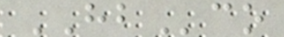HBco
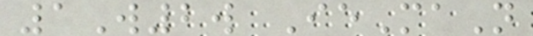1W2w IeMaN
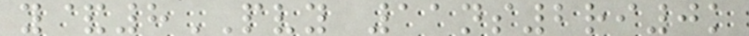y&8PVY 11ns2ri0k
